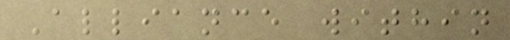Alliance within
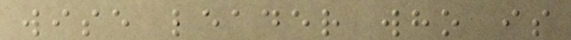wise leader who is
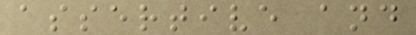assertive and
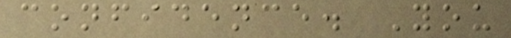confidence. You
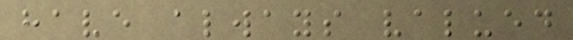have always valued
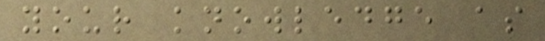your knowledge as
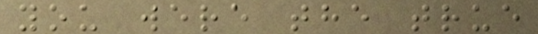you were the true
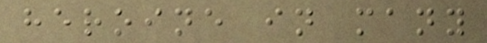heroine in many
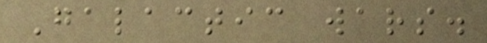Galactic wars.
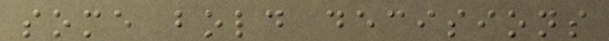some bold decisions
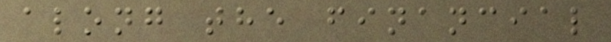along the financial
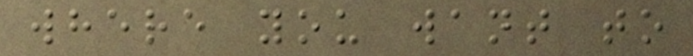where you want to
